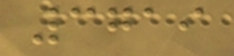3719
